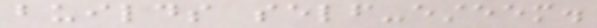builds self-esteem.
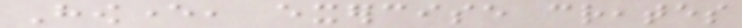However, exercise creates
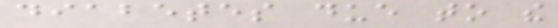diabetes due to the
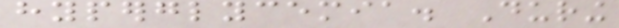hyperglycemia. During
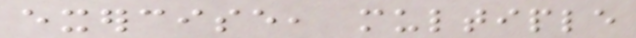exercise, multiple
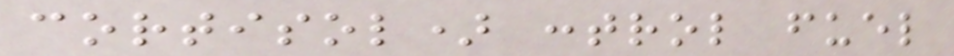cortisol) control fuel
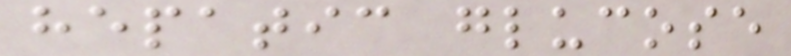hepatic glucose
